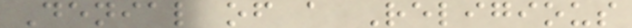Denial of a Religious
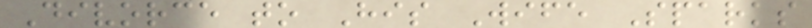Divorce to His Wife Sparks
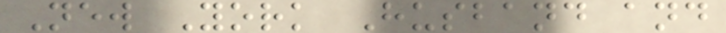New York Husband and
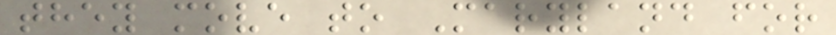they move to Maryland for
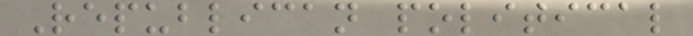Republican political
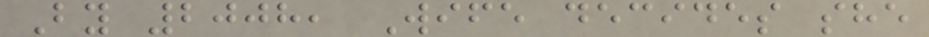By 2008, Wife decides she
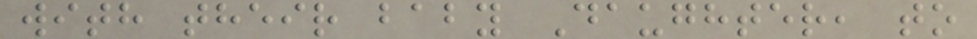with their baby Daughter, to
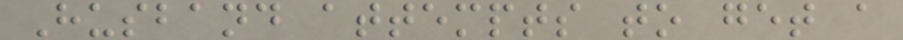Husband attempts to get a
